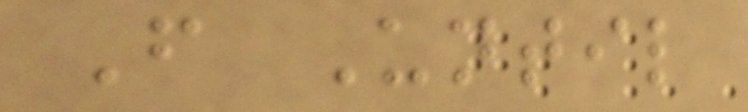From Until
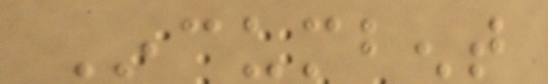Incumbent
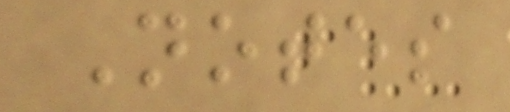Notes
